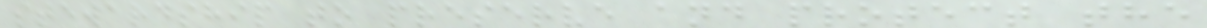stewardship to preserve and protect the
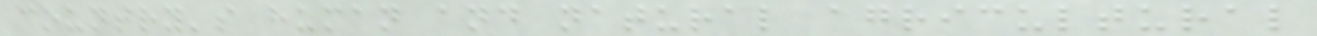country's human and natural agricultural
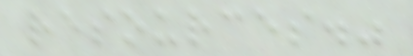resources."
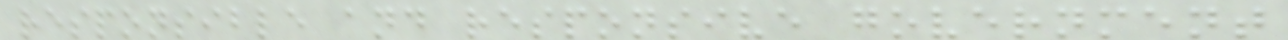responsible and responsive government
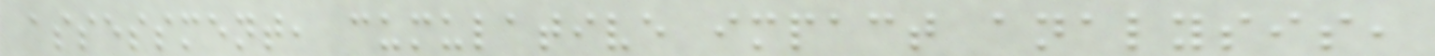assessment, cumulative impact analysis,
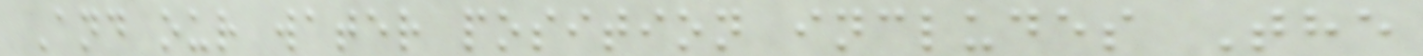And our water position includes The
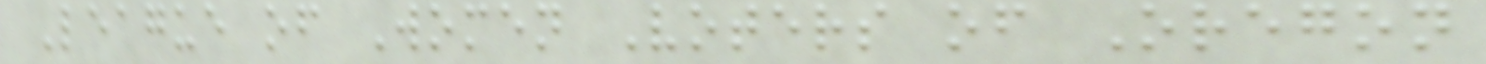League of Women Voters of Oregon
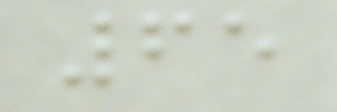65
